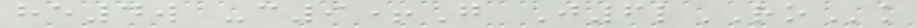he4w -c9+G J6lROk
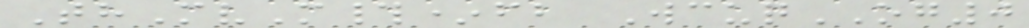ThMvM#*fb WcuqOG0
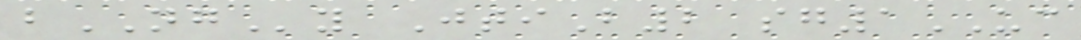bNGy JtiB2 sg1UC
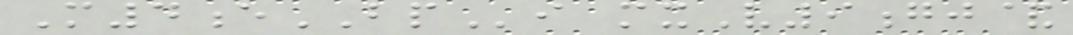M4eBPi mxV9gj&
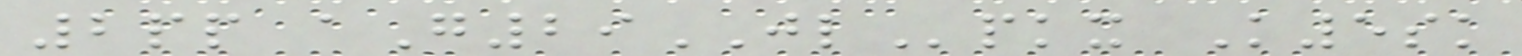2pp aG29JLpkx K5sk
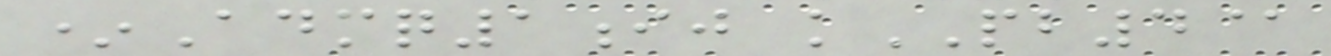*Admq1ij kPB4@
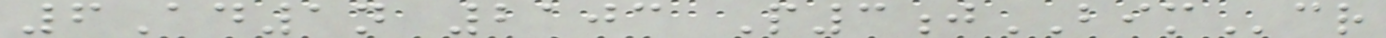6Ad1n 2103 P3jBIMcr
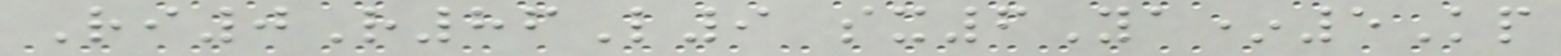Ri0R86L9 sx6Ya*5Kp
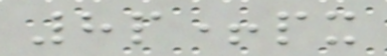8p+px
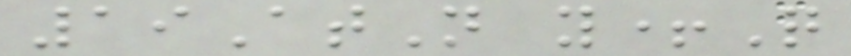19AtN y+Q
